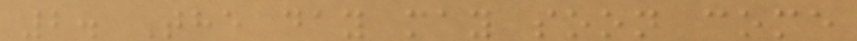2. The day may soon come
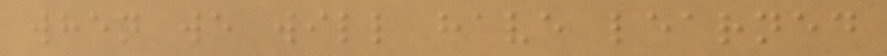when we will have learned
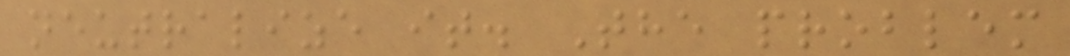neutralize it. The problem
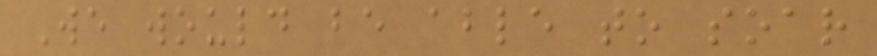We would be able to soar
